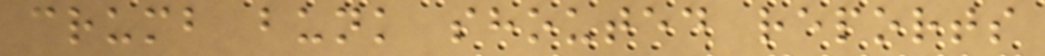crumb bunk shouted reports
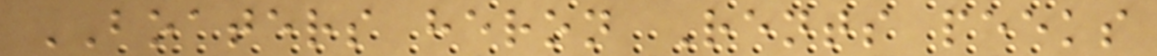BOATERS heron Rents peeks
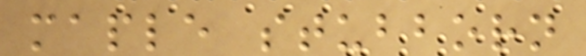maple stubborn
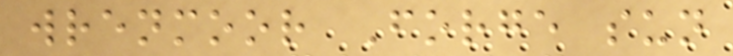wrenmoor Forge sun
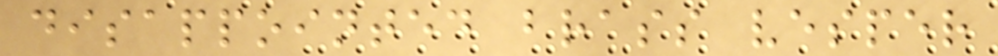disappointed brass vesper
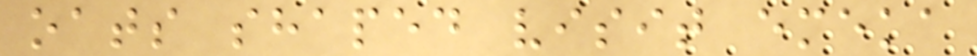oats shaped visit emeka
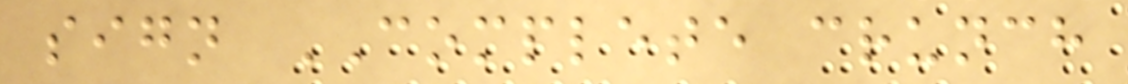sign COMPLETE crunch
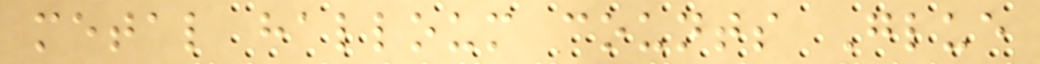metal halloum counts Glue
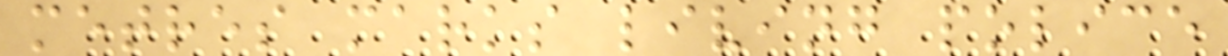metres marks living police
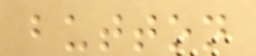button
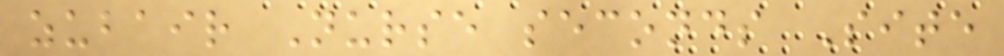zubair Nurse seconds Site
